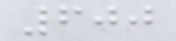600
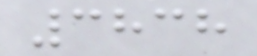3838
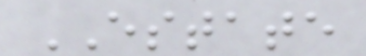ESTATE
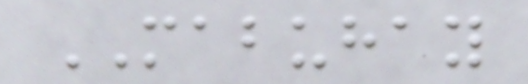MABUHAY
